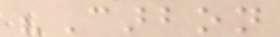"Carbon
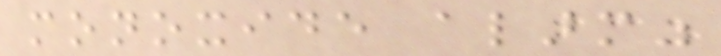monoxide alarm"
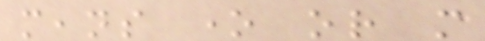means one or more
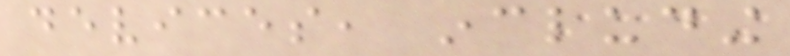devices, including
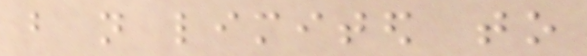but not limited to
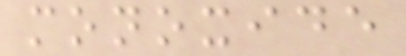monoxide
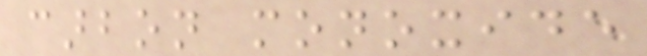carbon monoxide
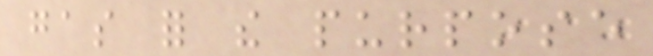gas for the purpose
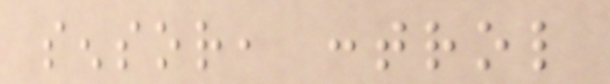sensor, control
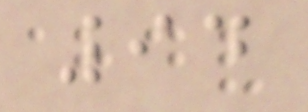94
